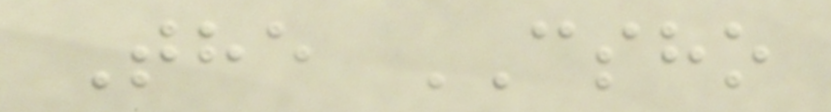The CSHO
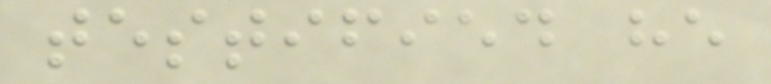testified he
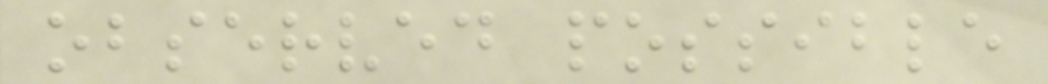observed possible
